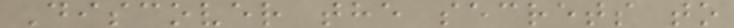Discover the secrets to
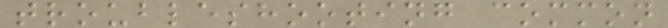troubleshooting common
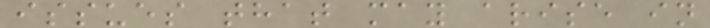issues that may arise in
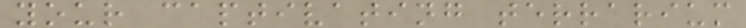your captivating terrarium
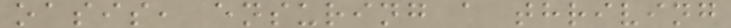oasis, ensuring a thriving
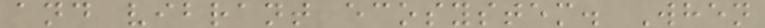and vibrant ecosystem. When
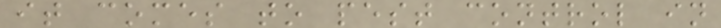it comes to pest control in
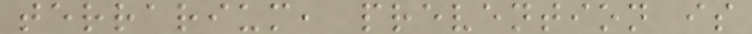terrarium, prevention is
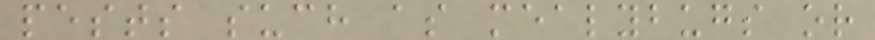pests such as mealybugs or
